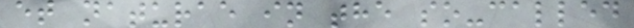et naturae in the so-called
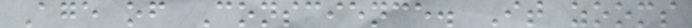Age of Conscience. It zooms
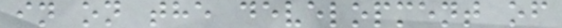in on the development of
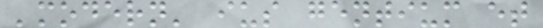'modern' ius gentium et
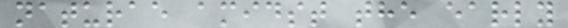naturae amidst the early
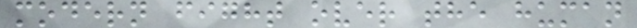modern fight over the human
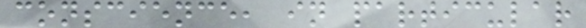conscience, in particular
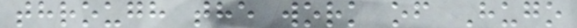through the work of Hugo
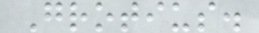Grotius.
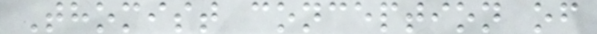Thomist conception of
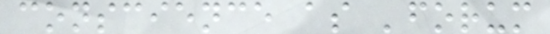conscience as 'forum
